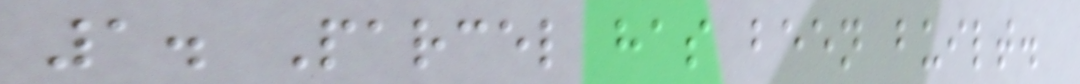1. Parcel has been built.
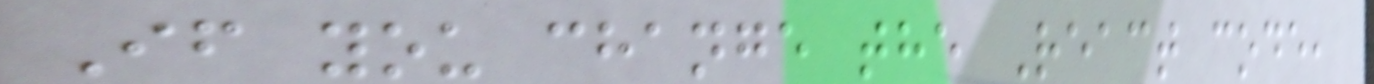If you change the React code,
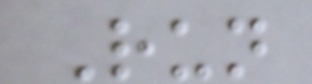Run
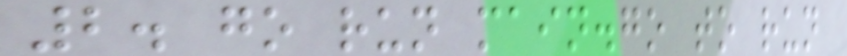2. go run main.go to run
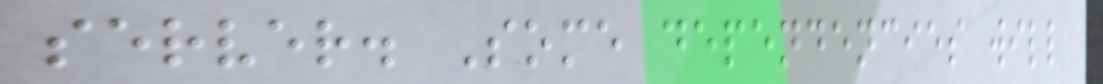server. Some dependencies will
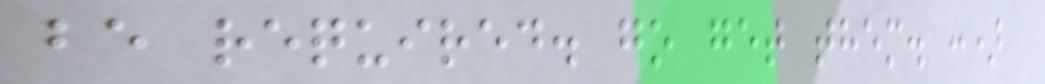be required. go get them. :)
